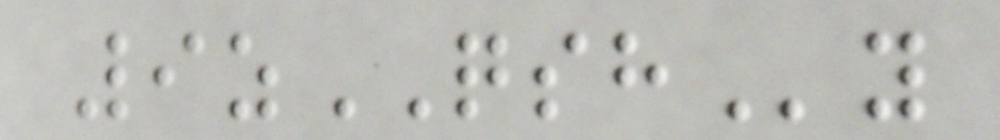9zQSHy
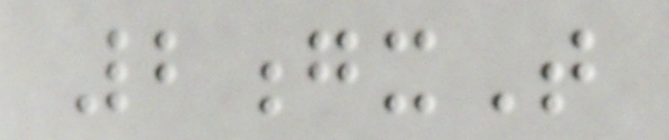2gxT
